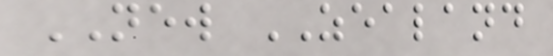NEW ZEALAND
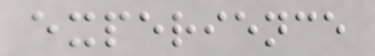experience
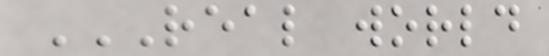REAL WORLD
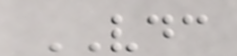VDC
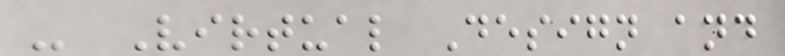- Virtual Design and
